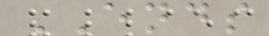ENDS
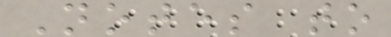Notes to
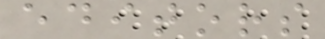editors
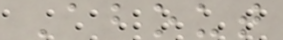About
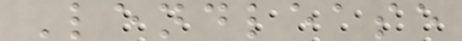Lendlease
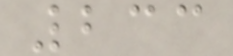233
